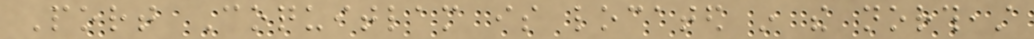Port Coquitlam is located in the northeast
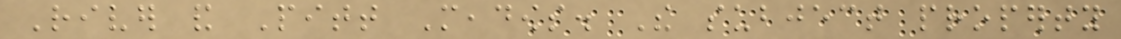River and Pitt Meadows. The subject property
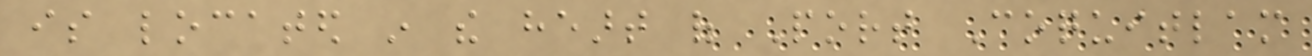is located in the heart of Port Coquitlam
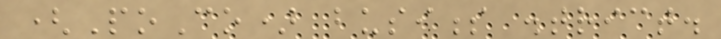(PoCo) business district.
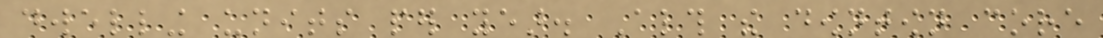dwelling units per year. Although the downtown core
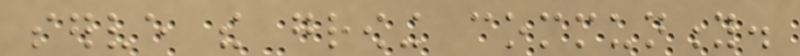serve the growing community.
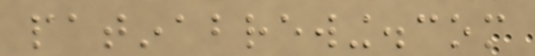patinabrewing.com
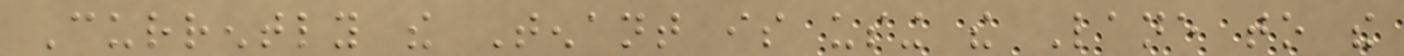Currently the Tenant is using the Lane to the
